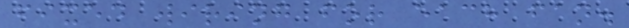fixed wiring for each fan.
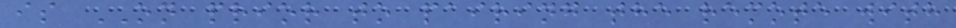is ON prior to pairing the remote with
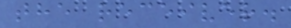the receiver.
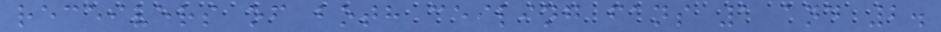receivers of both ceiling fans 1 and 2.
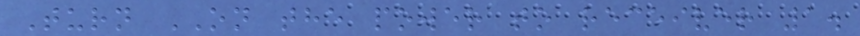Turn ON the power to receiver 1.
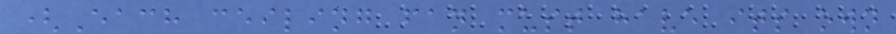(Each ceiling fan must have its own
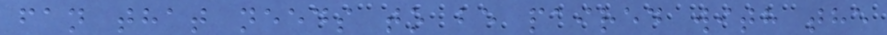fan that needs to be paired with the
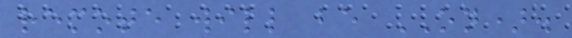remote will be ON).
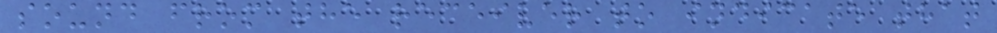sound from the receiver to indicate that
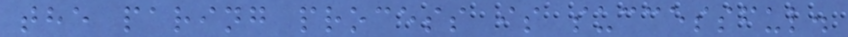the paring process is successful.
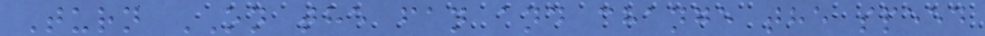Turn ON the fan and change the speed
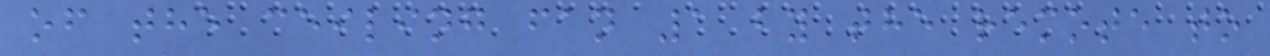of the ceiling fan 1 by the remote to
